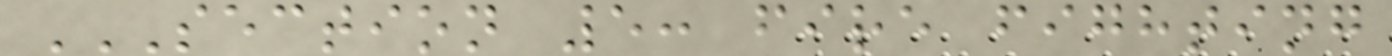SECTION 5: FIRE FIGHTING
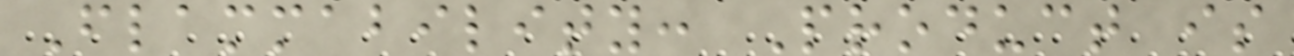Flammability: Product is
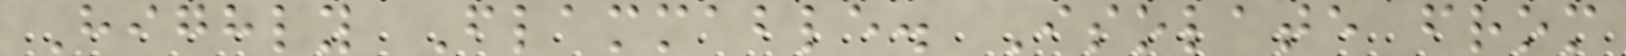Highly Flammable. Isolate from
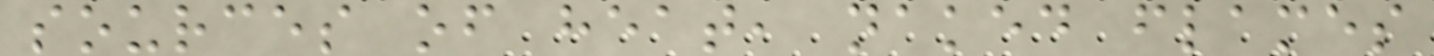sources of heat, naked flames
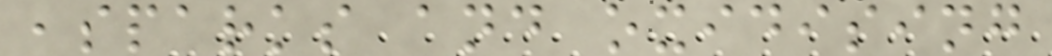,sparks and oxidising
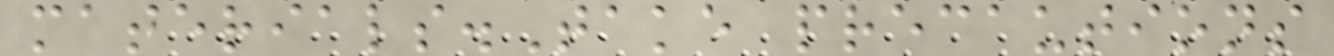materials.Take precautions
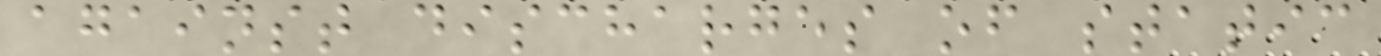against discharges of static
